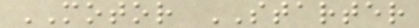MOTOR STARTER
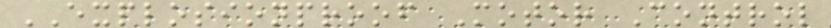EXPLOSIONPROOF Motor Control
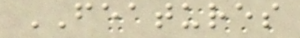FEATURES
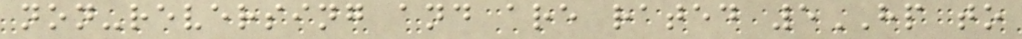non-reversing and are rated 5HP to
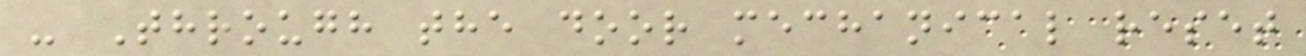- Through the door mechanical reset
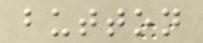button
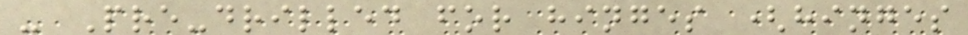- Pre-drilled for hinges (hinges
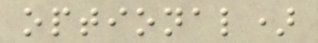optional)
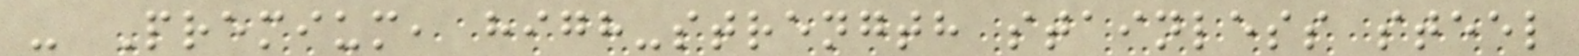- Premium, high-strength stainless steel
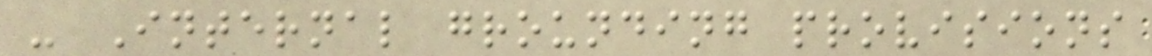- Internal grounding provisions
